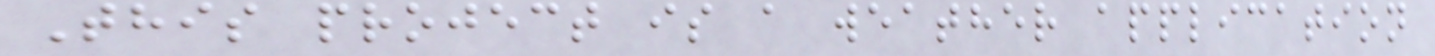This project is a weather application
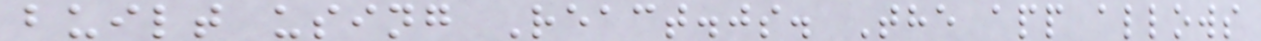built using React.js. The app allows
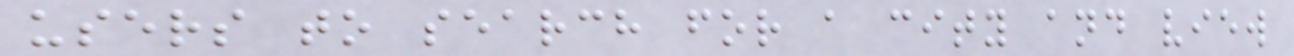users to search for a city and view
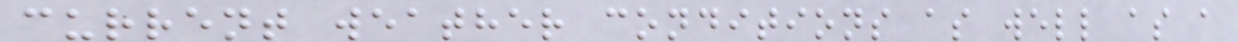current weather conditions as well as a
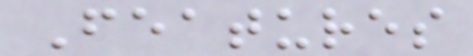Features
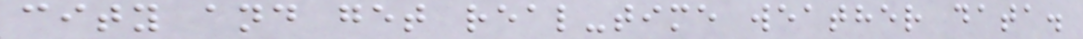city and get real-time weather data.
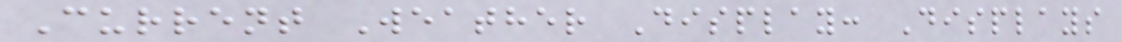Current Weather Display: Displays
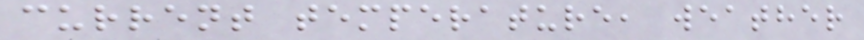current temperature, weather
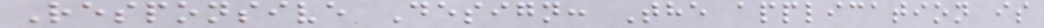Responsive Design: The application is
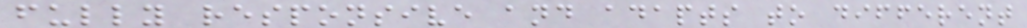fully responsive and adapts to different
